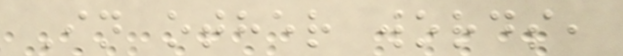In other words,
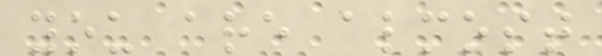you are almost
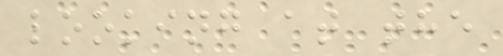looking at the
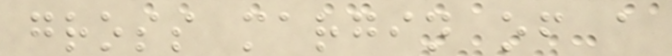gross margin of a
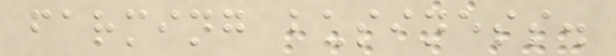farming business.
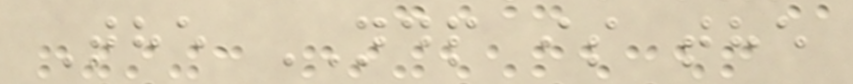The NDP is the
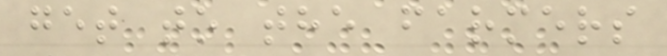get to the farmers
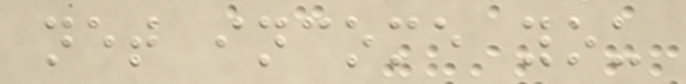net income you
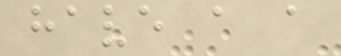have a a
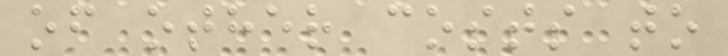of other costs to
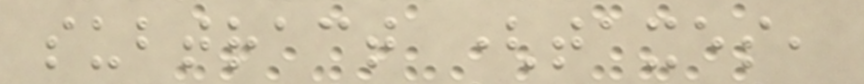subtract (taxes,
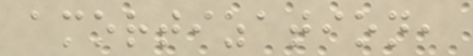amortization,
